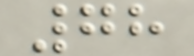78
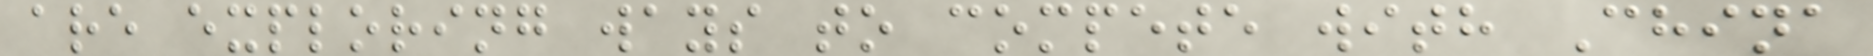are exploring ways to compete with China
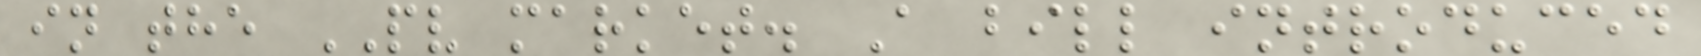in the PV market. A bill introduced
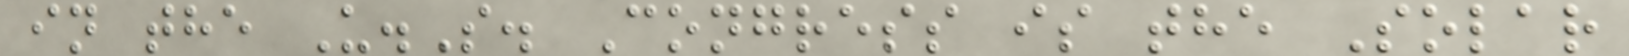in the U.S. Congress is the Solar
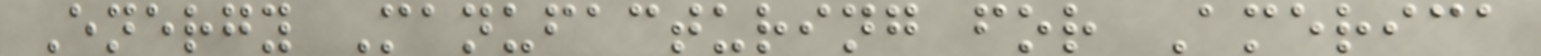Energy Manufacturing for America
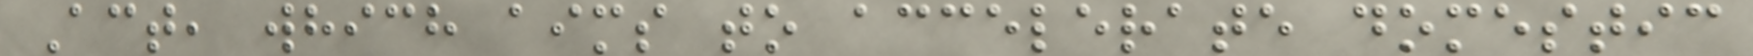Act, which aims to accelerate domestic
